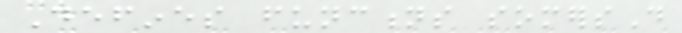Defines functions somersD
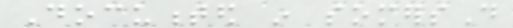Documented in somersD
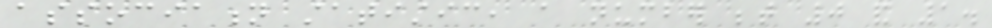association statistic, a number between 0 and 1.
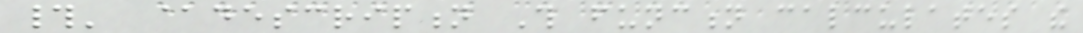#' @description This function calculates the
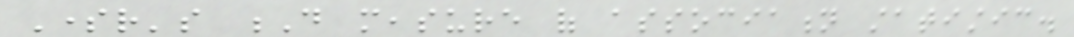Somer's D measure of association statistic.
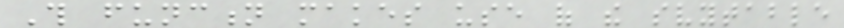This function makes use of the svytable
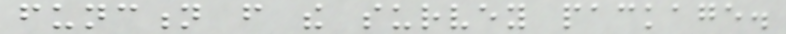function from the survey package.
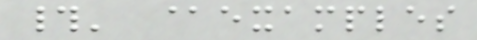#' @examples
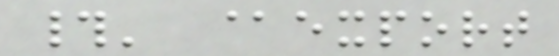#' @export
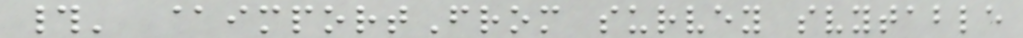#' @importFrom survey svytable
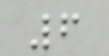6
